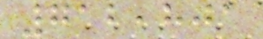712,801
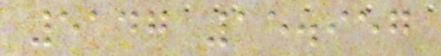5147 15.957
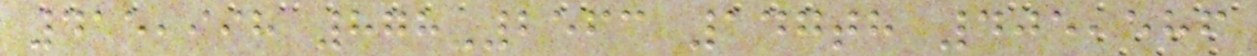415,998 878-2563 147th 405,586
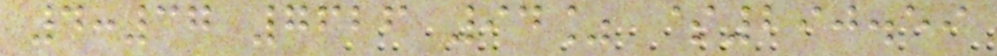4:37 7626 94% $290.59
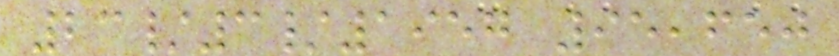23/3/1957 95,650
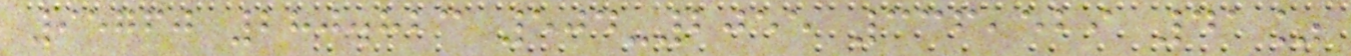95760 280.823 504-2055 336,529 41%
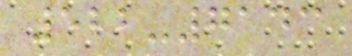522-7143
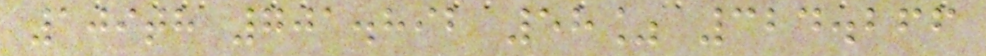109th 701.892 58% 324.266
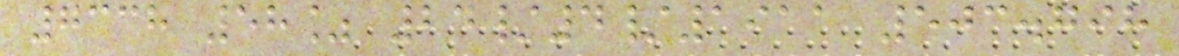7338 58% 24/4/1911 503.798
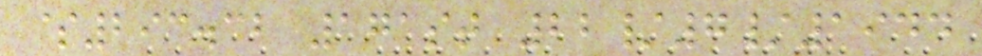$293.32 171st 22/7/1944
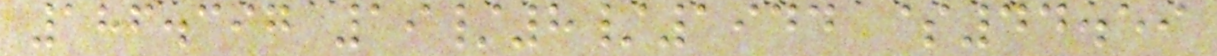186.397 19/8/1944 $44.59
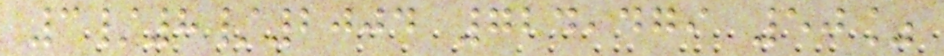3/8/2004 724,479 50%
